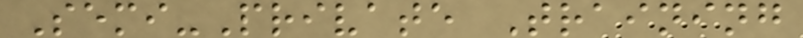Semi-Private Training
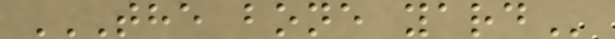THE BONE YARD
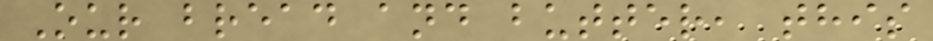Our bread and butter, this
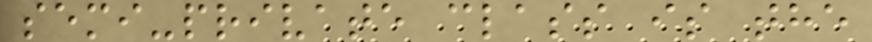semi-private class is the
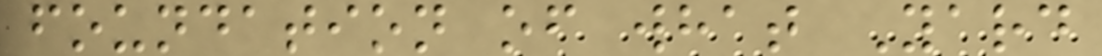foundation of what Yard
